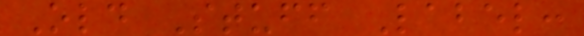Old Stuff Label:
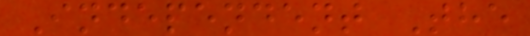Independent The
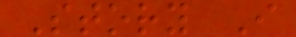Story I
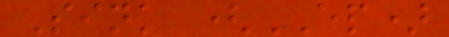Sink (EP)
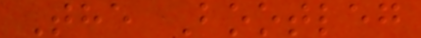The Bootleg
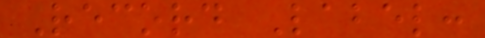Record Label:
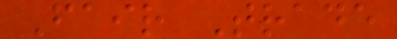Fair Trade
